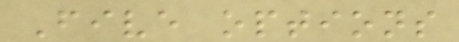Five options
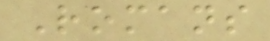Romans
